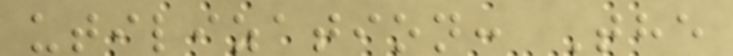utilization: The
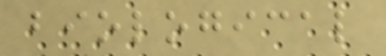biological
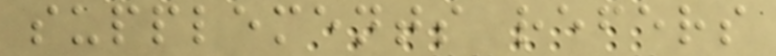supplements refers
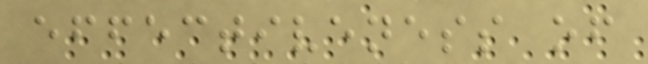effectiveness of
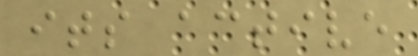its active
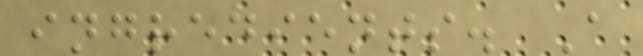ingredients. A
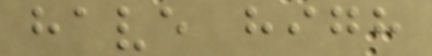have high
